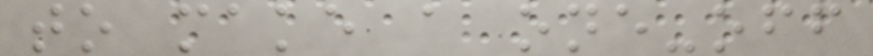to make a one-off
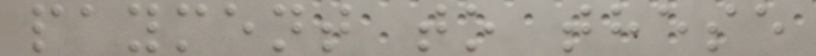payment to these
